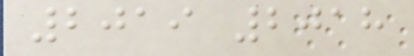2019 2018
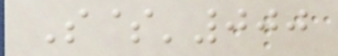S$'000
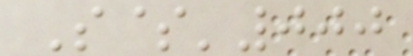S$'000
